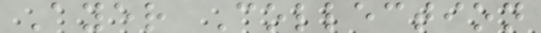Ayer Collection
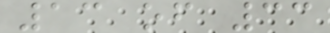13 of 33
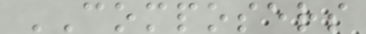COMPOSERS
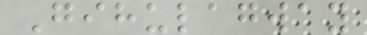Gihulagway
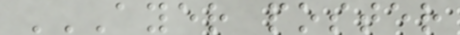AYER POSTER
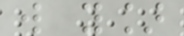w y]
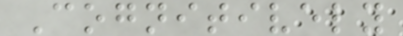Cognitively
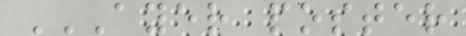AYER POSTER
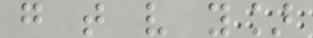g t v y]
